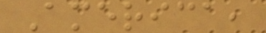America,
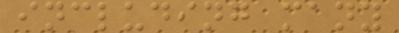including many
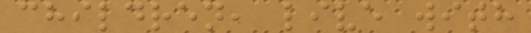children, live with
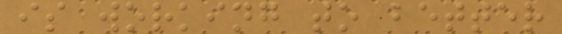is working to better
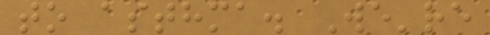to asthma. We're
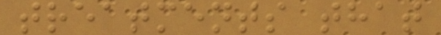treatments that
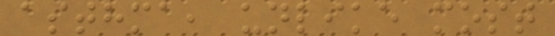asthma, unlike most
